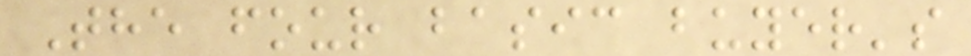The four basic buyer's
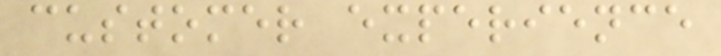customer experience
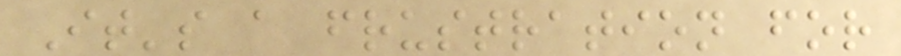It's a frustration for
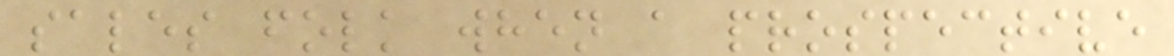sales folk when a prospective
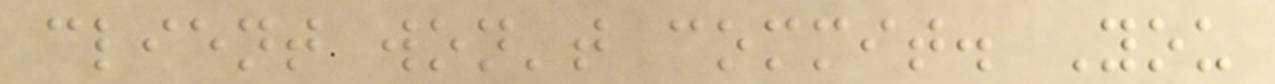client won't commit. You
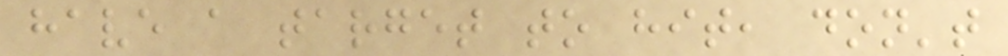have a target to hit, don't
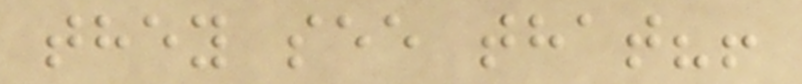they see that?!
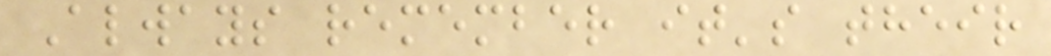Always remember it's their
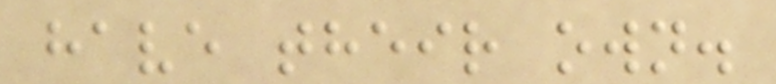have their own.
